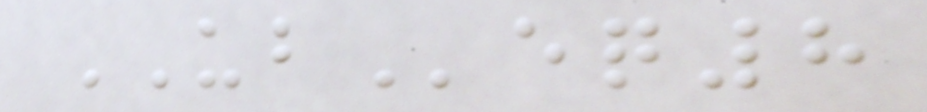UBeq8
